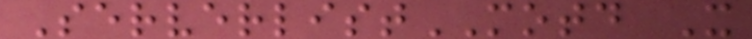ServerlistMOTD X
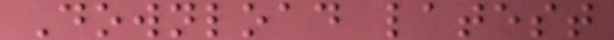Download latest
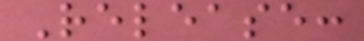Release:
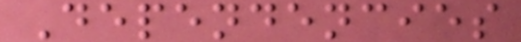Dependencies
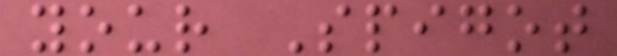your Spigot
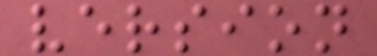version
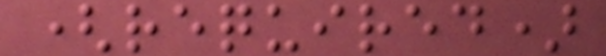(required)
